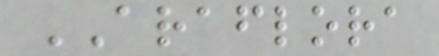ARAFLORA
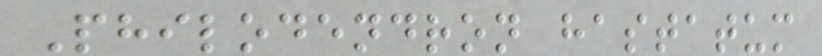Philodendron hastatum
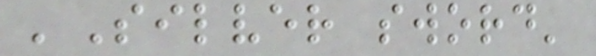'Silver sword'
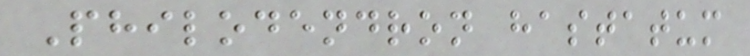Philodendron hastatum
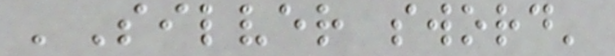'Silver sword'
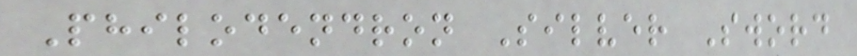Philodendron Silver Sword
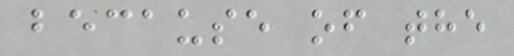because of the
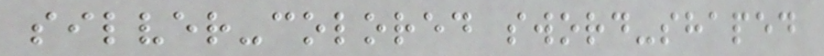silver-colored sword-shaped
